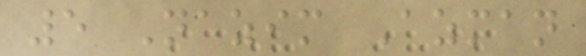5 Nazim Azman
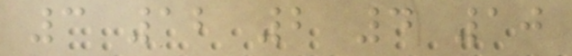3 12 2 4 10
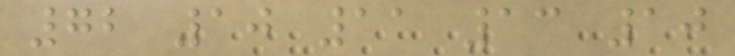72 10 11 13 10
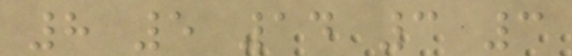8 5 14 3 3
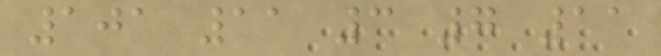101 11 3 7 11
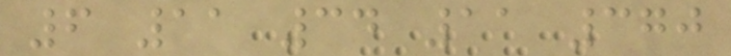6 11 34 11 370
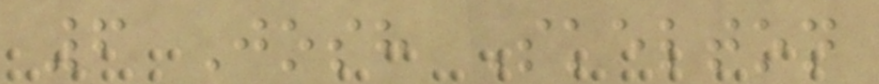6 Josh Skelton
